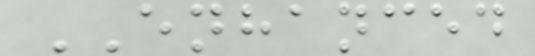ENHANCED
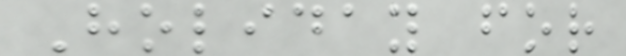Holiday for
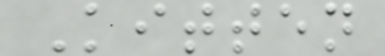Kitten
